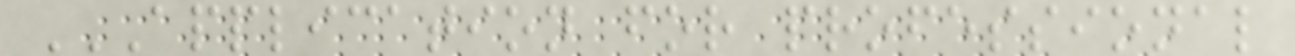APPLICATION FOR PROFESSIONAL
